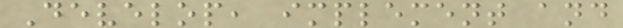Develop, implement and
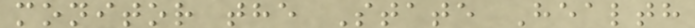monitor the State Health
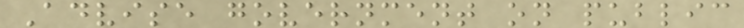Advise government on public
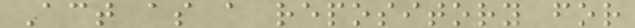Act as a repository for
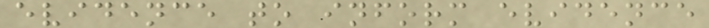evidence to inform evidence
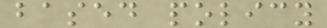based policy
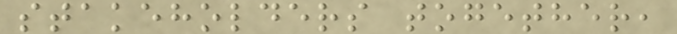stakeholders together,
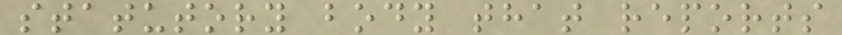statutory body that reports
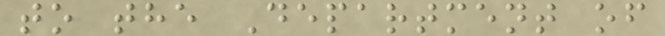to the Department of
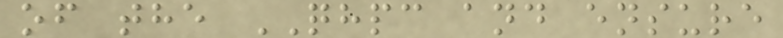of the QHPC and ensure
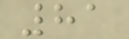81
